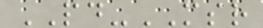PD-MSR
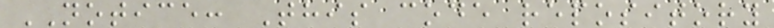NOTICE: This code repository
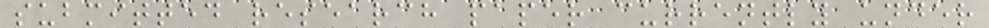submitted research paper currently under
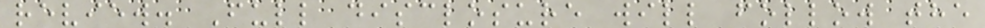review. Full disclosure will follow the
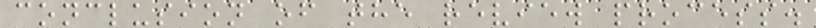conclusion of the review process.
